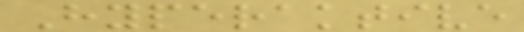Hyperaktive
